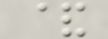&
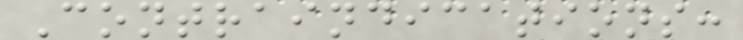Contraindications:
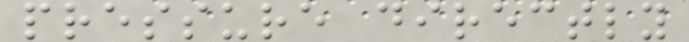pressure directly
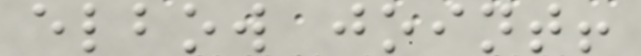elbow joint!
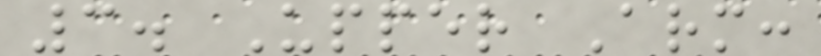3. Upper Arm:
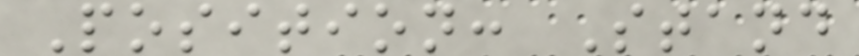Position: Stand
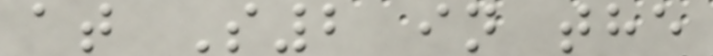at S2 in the
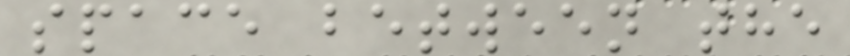space between the
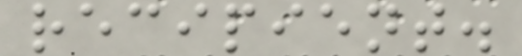recipient.
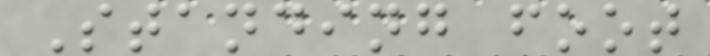Standing foot
